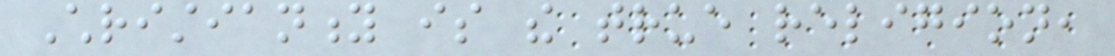Christianity is the true religion,
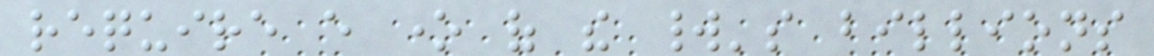require every one of the world's billions
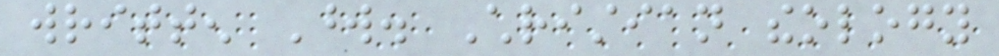written Word. Christian theology
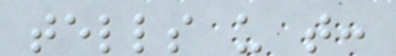tells us that:
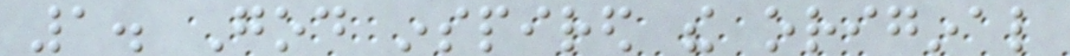1. God inspired the original
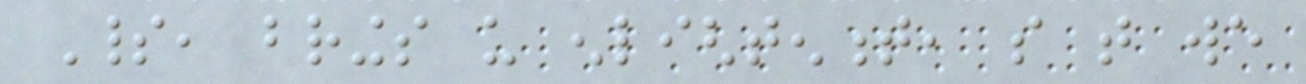Spirit, brings us enlightenment, so that we
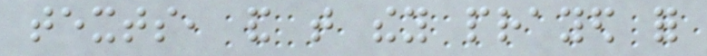texts, and that they prayed for
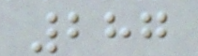287
